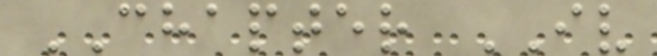CHAPTER IV
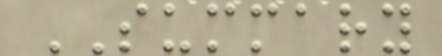SUMMARY
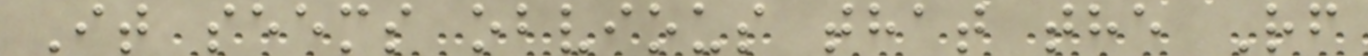It seems obvious that the Rf
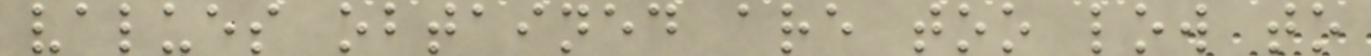values obtained are too low to
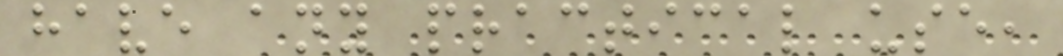have any practical use,
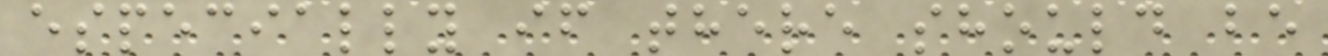especially if there should be
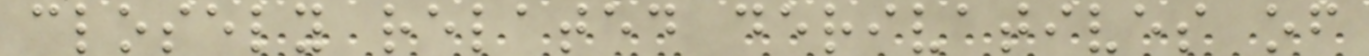closely related derivatives of
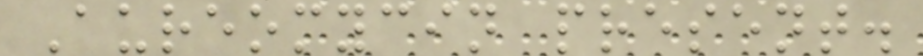Aureomycin present.
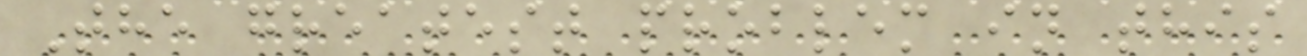The greatest problem in this
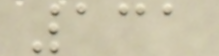131
